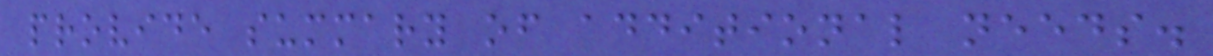provide summary of additional needs.
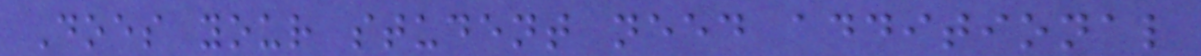Does your student need additional
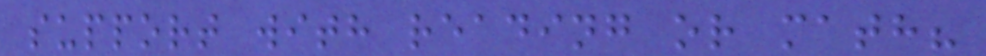support with reading or math?
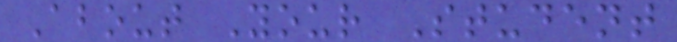About Your Student
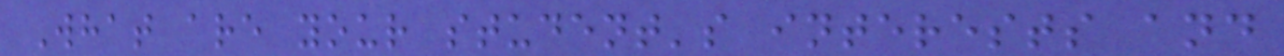What are your student's interests and
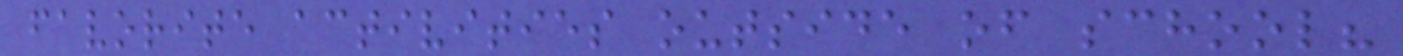favorite activities outside of school?
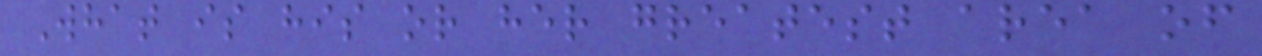What is his or her greatest area of
